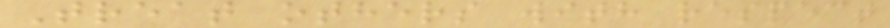Treat others with respect
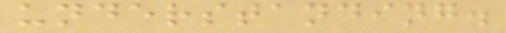understanding.
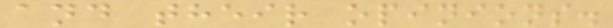and their opinions.
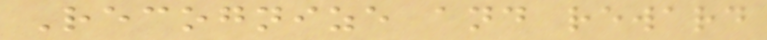Recognize and reward
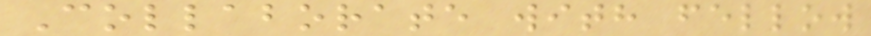Collaborate with fellow
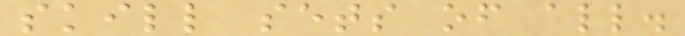skill sets of all.
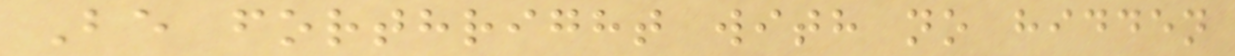Be forthright with no hidden
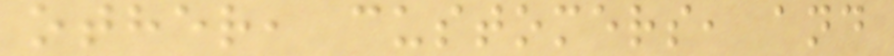other, customers, and
